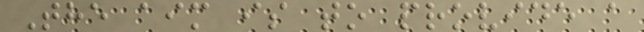The aim is to provide a
